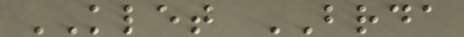KLET BRDA
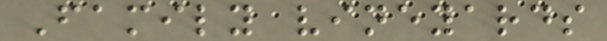Family vineyards
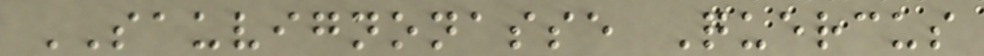SAUVIGNONASSE Quercus
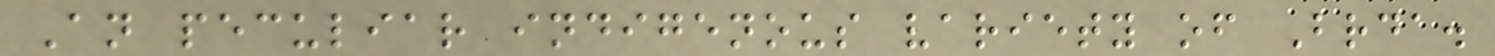An peculiar indigenous variety of Brda.
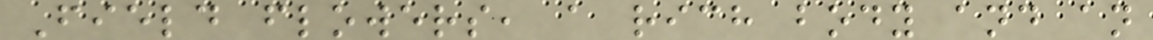Field flowers, a rich body and an
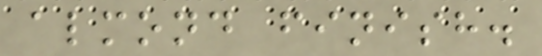almond finish.
